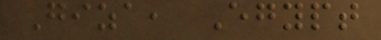Giza, Egypt
